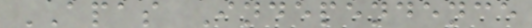APAS Independence
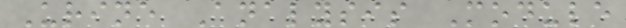Urine Analysis Module
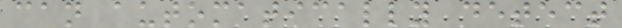can automatically detect
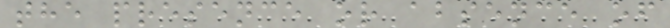the presence or absence of
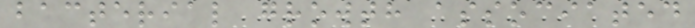bacterial growth associated
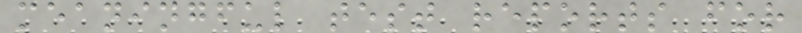meaningful test reports for
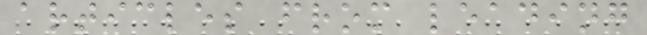articles from leading
